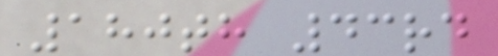180th 43rd
